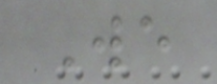We
